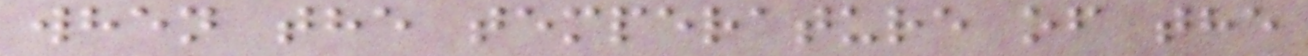when the temperature of the
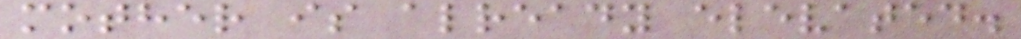mother is already elevated.
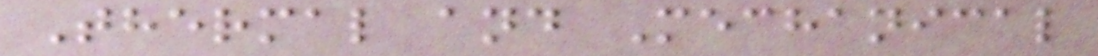Thermal and Mechanical
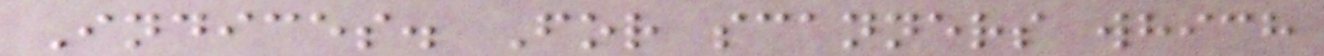Indices. For scanners which
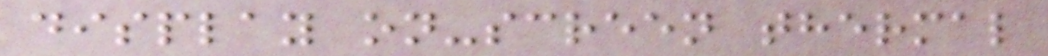display on-screen thermal
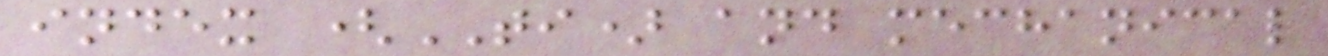index (TI) and mechanical
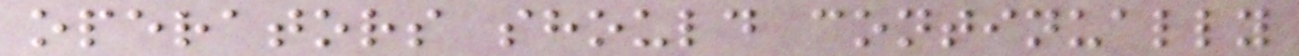operators should continually
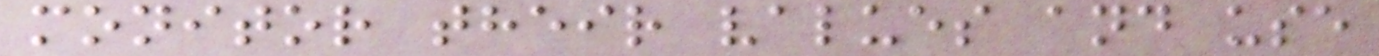monitor their values and use
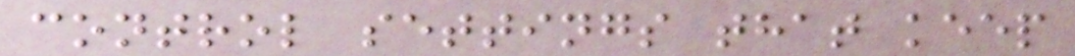control settings that keep
